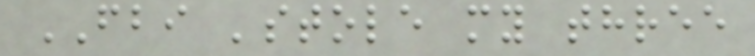FBI 'stole my three
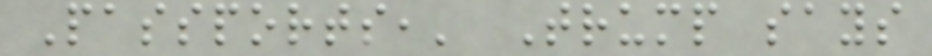Passports,' Trump says
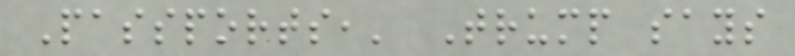Passports,' Trump says
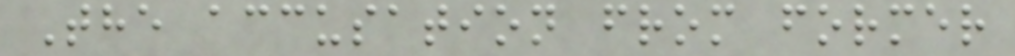The accusation from former
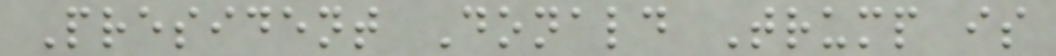President Donald Trump is
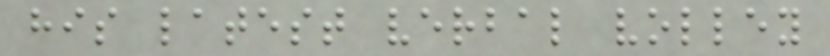his latest verbal volley
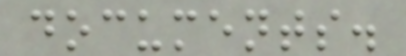documents.
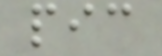pic
